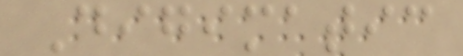Digimatic
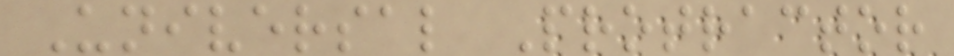Universal Protractor
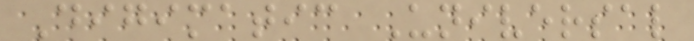Digimatic Universal
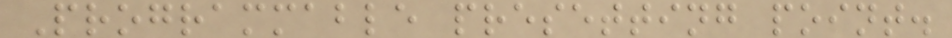Programmable presetting point.
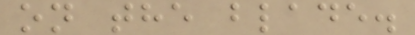on the blade.
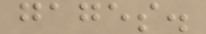gages.
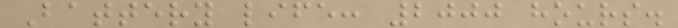Battery life: 2000 hours.
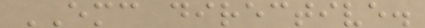EMC directive.
